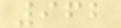962
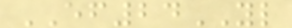EF24YL
